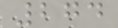274
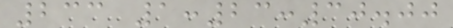233 1:23:30.00
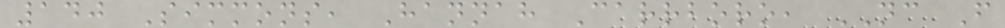140 Simmons, Hannah Carrboro, NC F
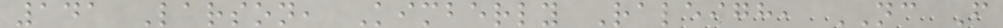141 Larson, Kimberly Raleigh, NC F
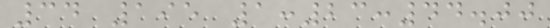34 195 1:23:44.00
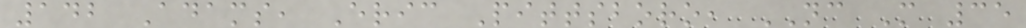142 Adams, Eric Pittsboro, NC M 35
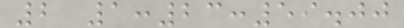2 1:23:59.00
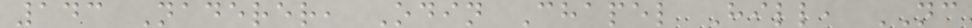143 Naderer, Odin Chapel Hill, NC
